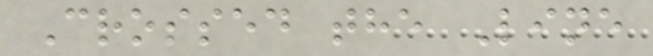Crossed the Line
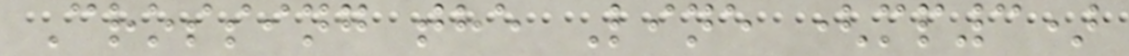Crossing the Line (mp3)
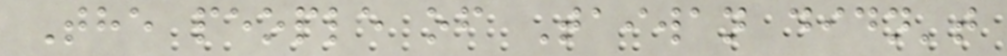The people of Taiwan didn't
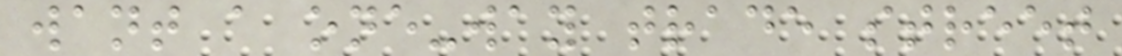want a one-way trade street
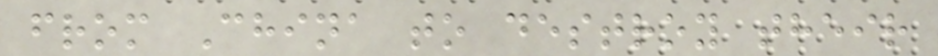from China to destroy their
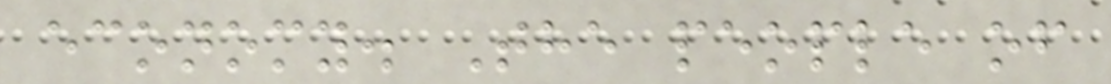economy. The people of
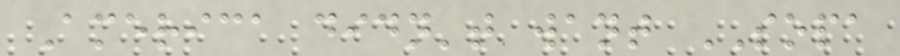America didn't want SOPA
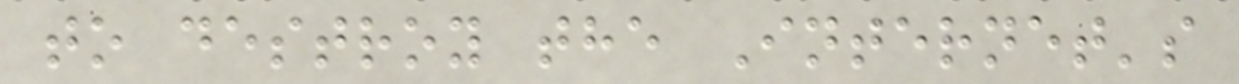to destroy the Internet's
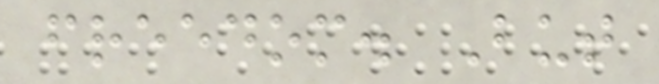freedom. But
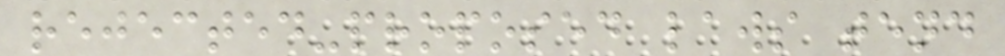rejected-proposed laws tend
